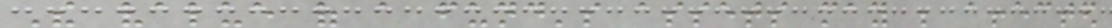The value of a fund's assets may be affected
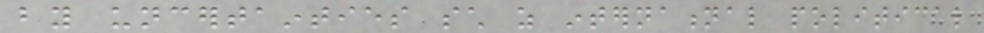by uncertainties such as international political
